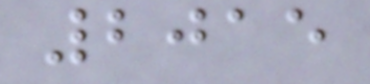2015
